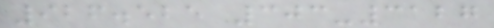926.525 303-3127
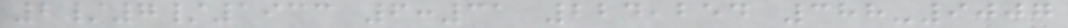2/7/1933 6:31 224,254 388-9007
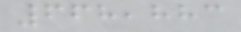668,883
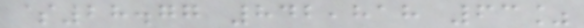$28.77 842,818 63%
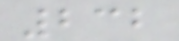232
